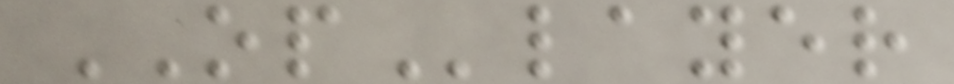OPlayer
